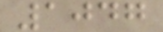1047
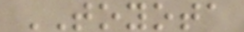TOYOTA
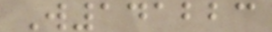W141223
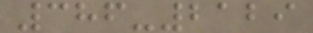386-2129
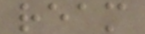ream
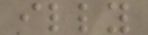illy
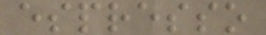espresso
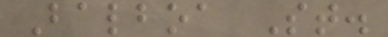Balboa St.
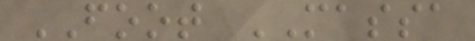FOOT MASSA
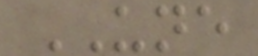UNE
